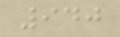940
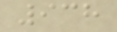938
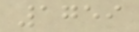1759
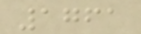1761
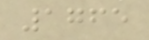1765
